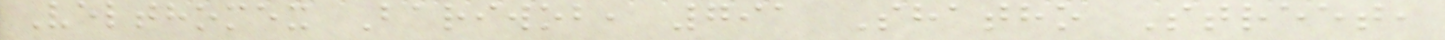Velthomex Bariwob, 791 Shatho Street,
